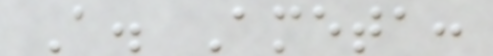A. Ameta:
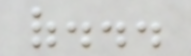of...
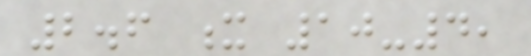2.6 x 10-4,
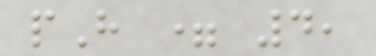pH = 4,
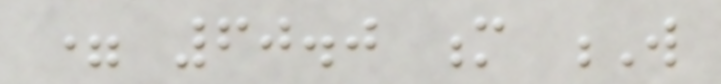= 60.0 m W
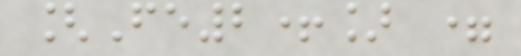[Fe2+] =
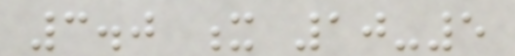3.0 x 10-5
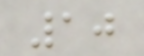10
